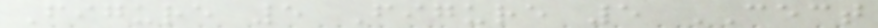Figure 5 Figure 5 CECT
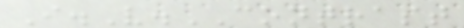I.V.CONTRAST
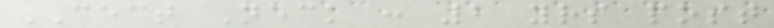CECT Neck : 2 yrs post
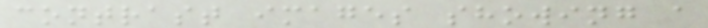contrast images showing a
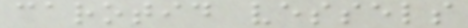carotid vessels
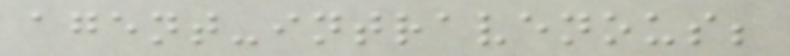agent-intravenous;
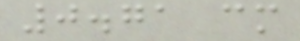0.71 cm
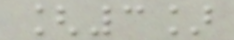[3]
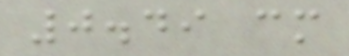0.49 cm
